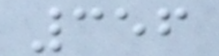356
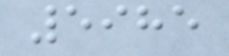5985
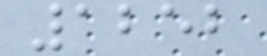1252
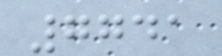7741
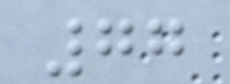77
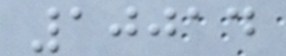10014
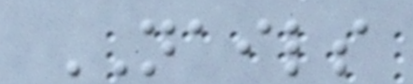NAILS
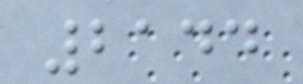2144
